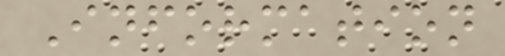Information
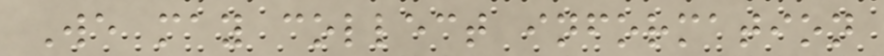We may collect information
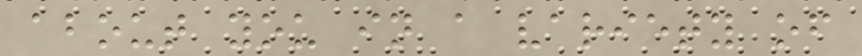about you in a variety of
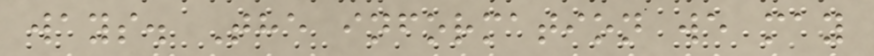ways. The information we may
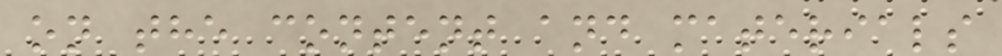on the content and materials
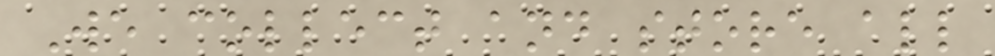We collect and store all
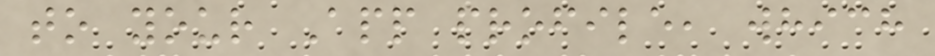to your App profile, which
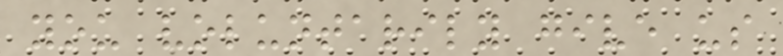you voluntarily give us
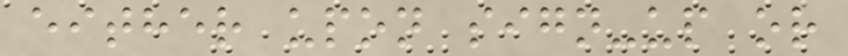either upon sign-up or
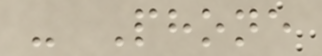- Phone
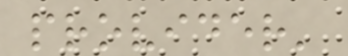provider'
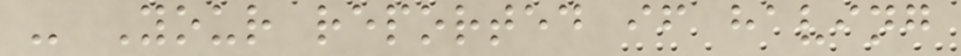- Your reported if having
